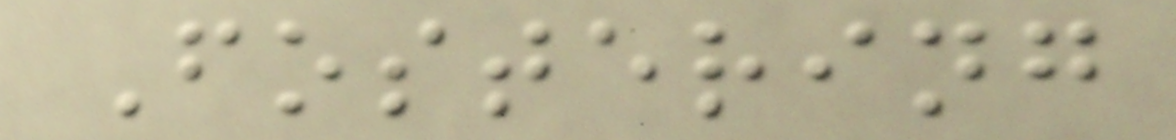Fostering
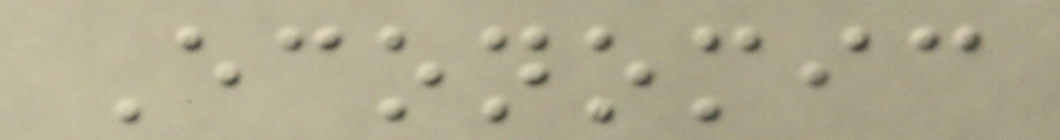Economic
